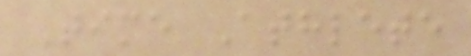Time Athlete
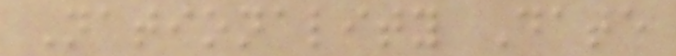Nationality Date
